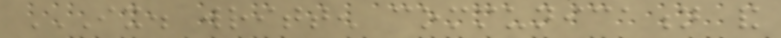IX. WRITTEN COMMUNICATION AND
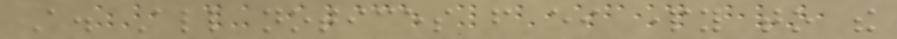A. All notices from either party to the
